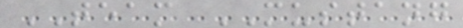TEAM MUSTANG
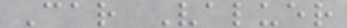Car Valuer
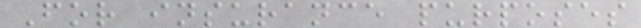For insurance purposes
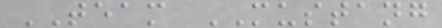TEAM MUSTANG
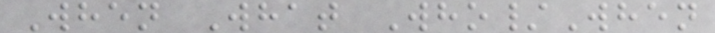When What Who/When
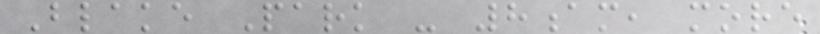Blake Park - 8am, more
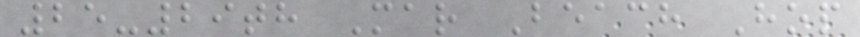25-29th Mar Beach Hop
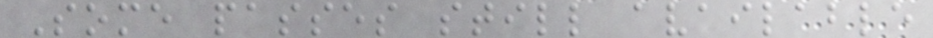Some passes still available
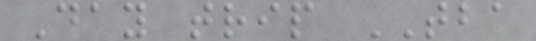Day trip TBA
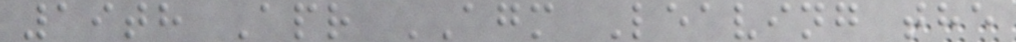19th Apr AGM Leaving the
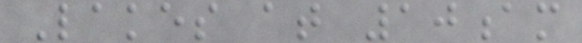Lakes at 10am
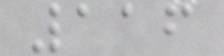116
